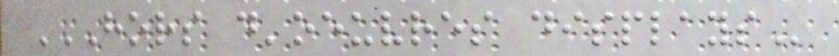HORS D'OEUVRES DISPLAYS
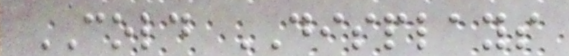COLD DISPLAYS
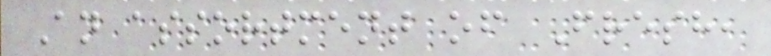An assortment of Fresh,
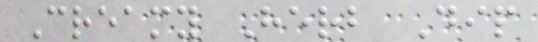Creamy Herb Dip
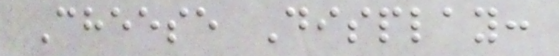Cheese Display:
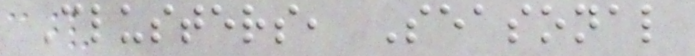Clusters, Seasonal
